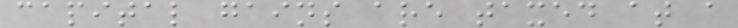capital gains are taxed at a
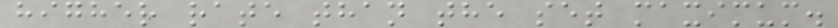higher rate than the set maximum.
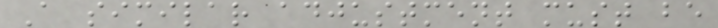A similar adjustment must be
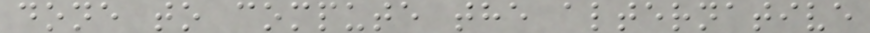done to compute the alternative
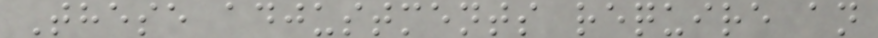These adjustments require an
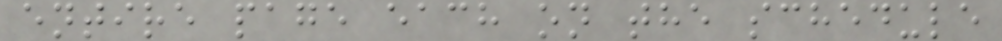entire page each on the schedule
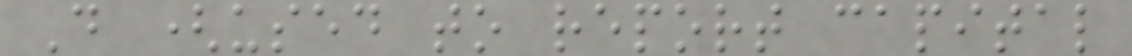D (used to report capital
